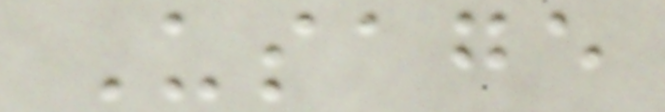Usage
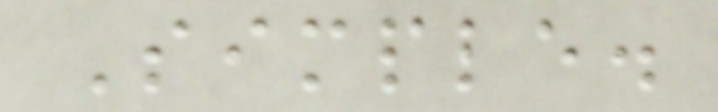Simple.
